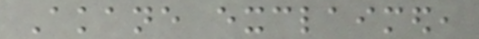Akane exclaimed,
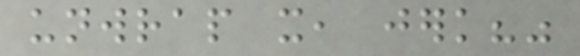unwrap it, jerk?"
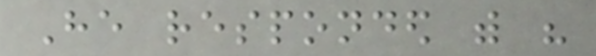He responded with his
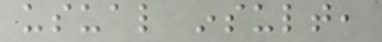usual insult,
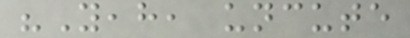"Yeah, uncute
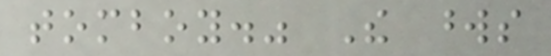tomboy." The words
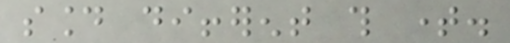sound different this time.
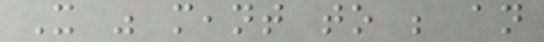It was meant to be an
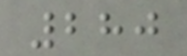280
